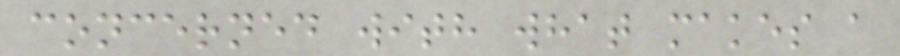concerned with what makes a
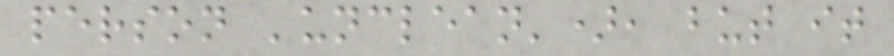person 'unclean'), but it
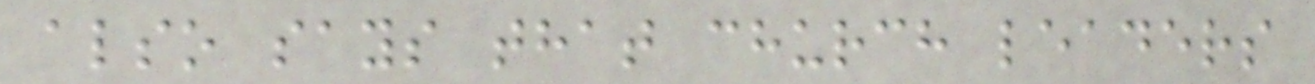also says that church leaders
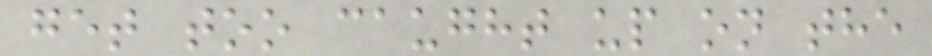get too caught up on the
